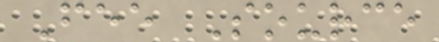Fee Source
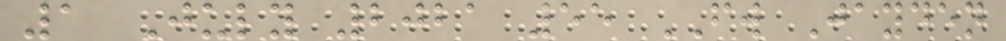1 July 2021 55 FW Jayden
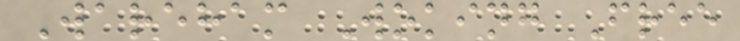Wareham Woking Free
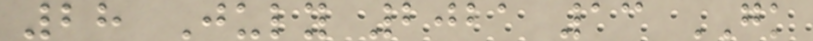28 July 2021 13 GK
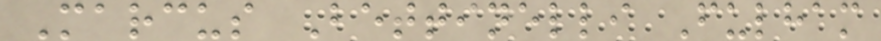Marcus Bettinelli Fulham
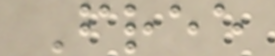Free
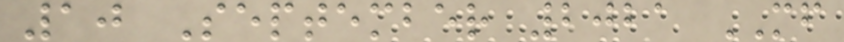10 September 2021 MF
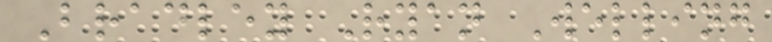Bradley Ryan Welling
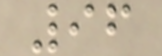96
